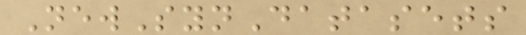NewSynDatasets
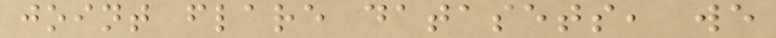joint flare datasets, we
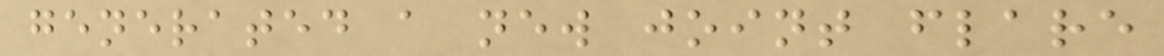generated a new joint flare
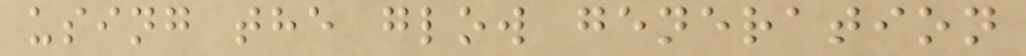using the glow generation
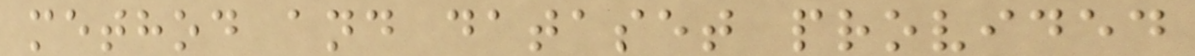method and dataset provided
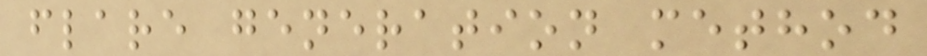flare generation method
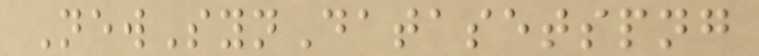NewSynDatasetspng
